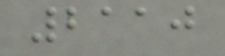2110
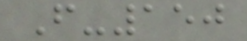F-150
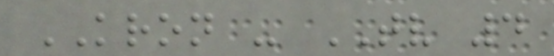KRON - TV 4
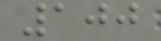100
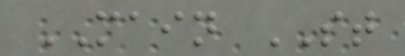MAIN ST
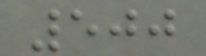500
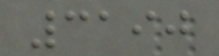3190
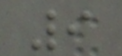9
